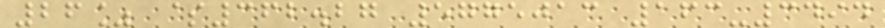26% $362.27 5775013 163-3494
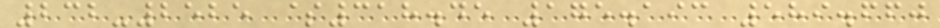232-2525 $318.45 175.193 589.660
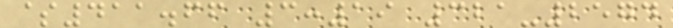$411.66 3:19 321-2574
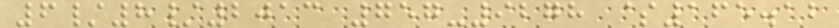6/8/2013 757-9278 $165.12
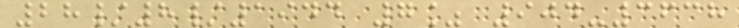28/8/1944 7% 904-3638
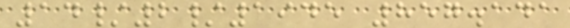14/2/1945 857.141
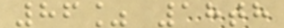86% 18th
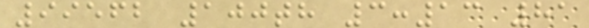99562 100th 3:13 81
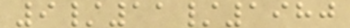9/11/1980
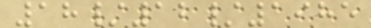18/12/1985
